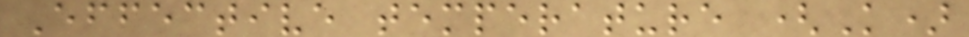Effective temperature (K)
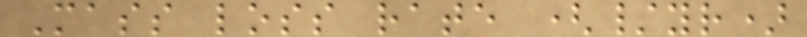Mass loss rate (/yr)
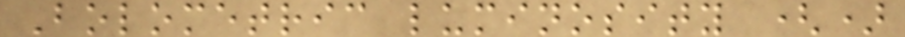Bolometric luminosity ()
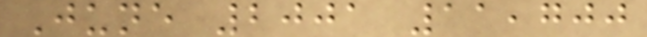June 2001 11,700
